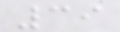39
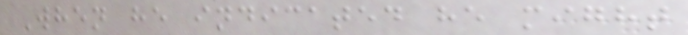When he indicated he might
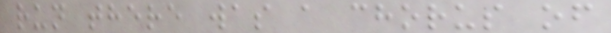run there was a chorus of
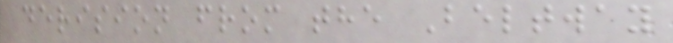derision from the Beltway
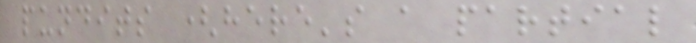pundits (here's a partial
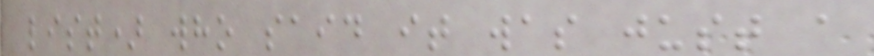list) who said it was just a
